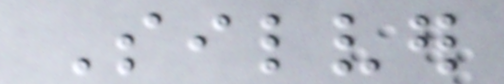Silver
